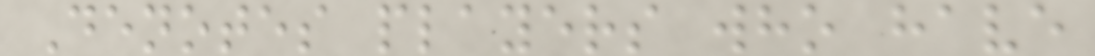Denotes players who have
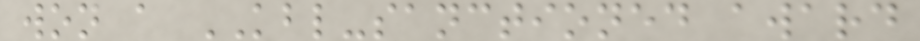won a KBL-sanctioned award
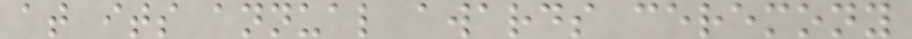at its annual awards ceremony
